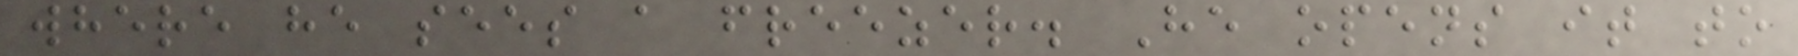where he sees a freezer. He opens it to
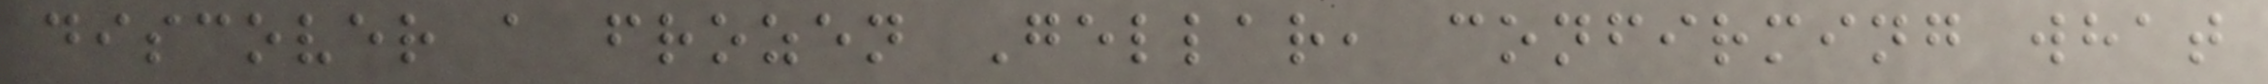discover a frozen Gellar, confirming what
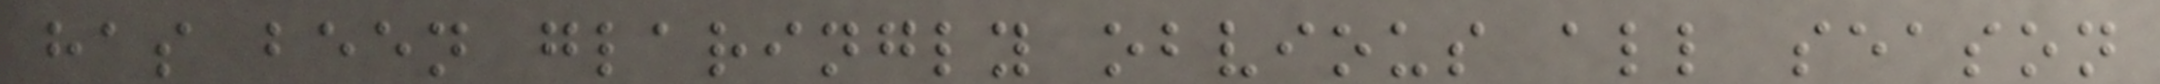has been glaringly obvious all season
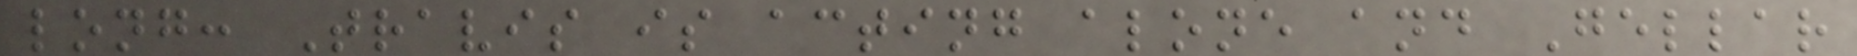long: Travis is acting alone and Gellar
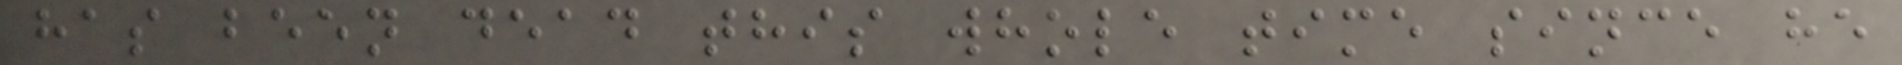has been dead this whole time since he
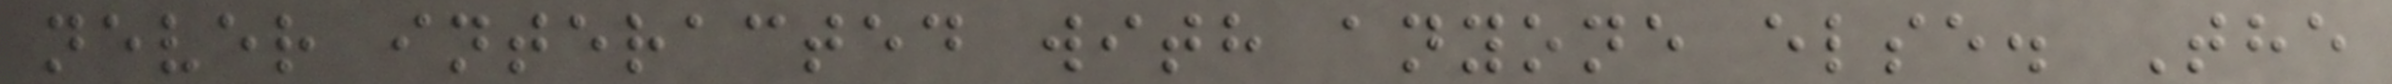never interacted with anyone else. The
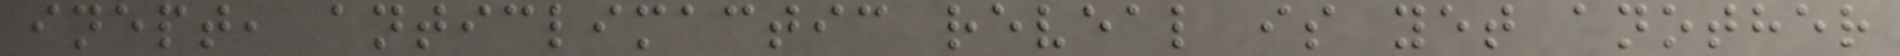inept, anticlimactic reveal is yet another
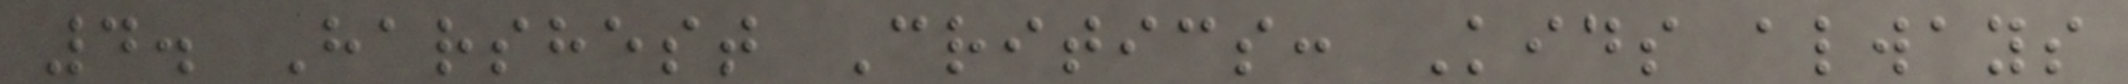4. Harshest Critics: Kids always
